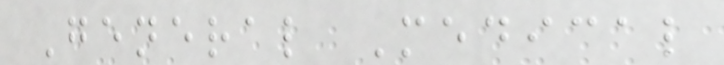General Medical
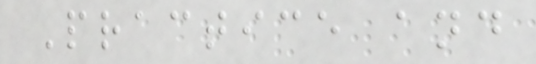Practice and
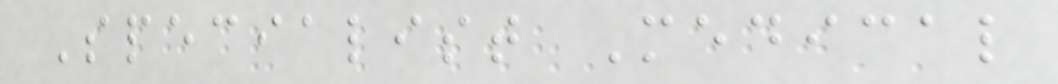Specialist Medical
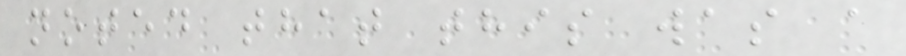noted that this was a
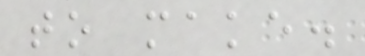to make.
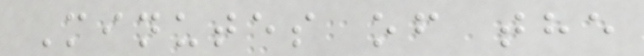Minutes of the
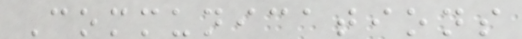Communications
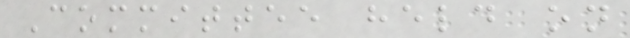Committee held on
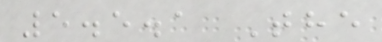5.5.1 The
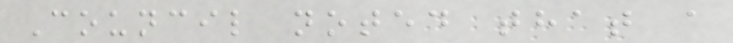Council noted that a
